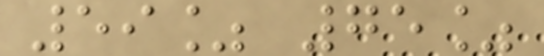59% 75%
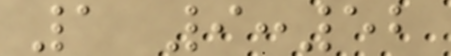1 9:52
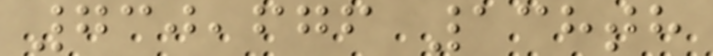730,676 138th
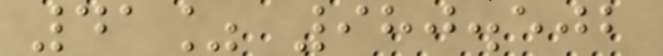41% 980.502
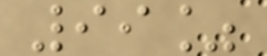99%
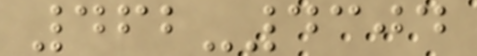462-4304
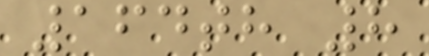164th 8
